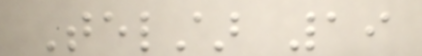Telstar 19
